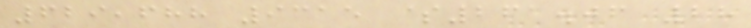629,688 9315 $261.06 28
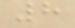8
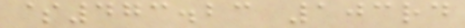$473.23 103rd
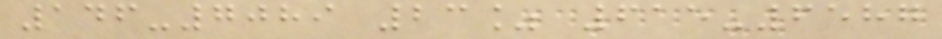146-7089 23% 615-6587
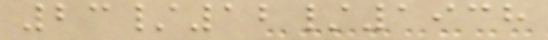23/12/1938
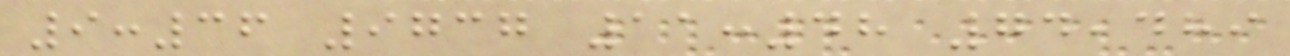9:36 9737 11:48 74,489
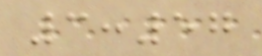3:57
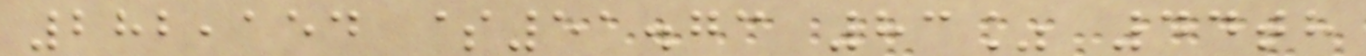282,154 $51.73 83% 44th
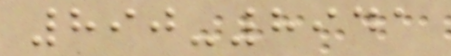890-8941
